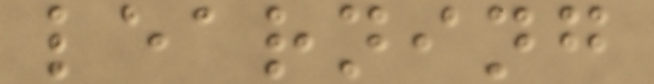learning
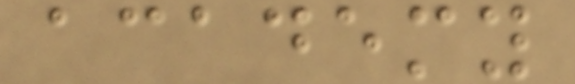academy
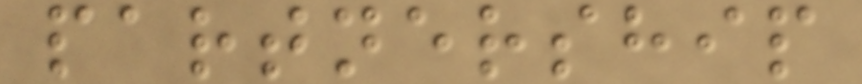partnership
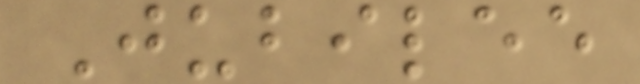Jubilee
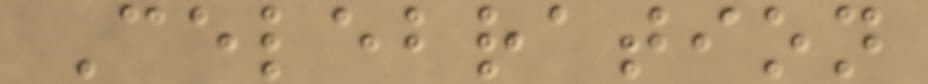Celebration
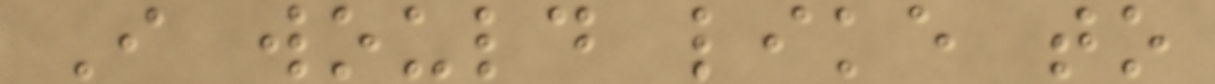I would like to
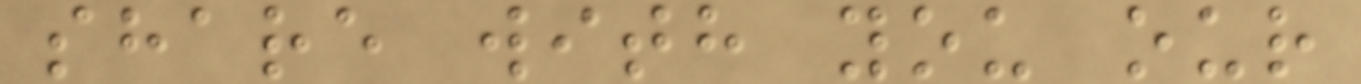share with you our
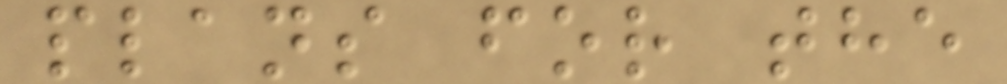plans for the
